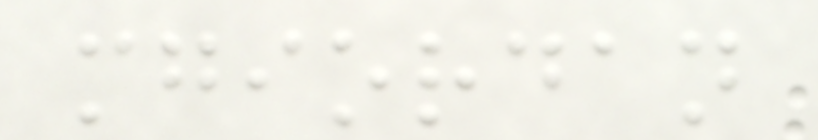mgiordan
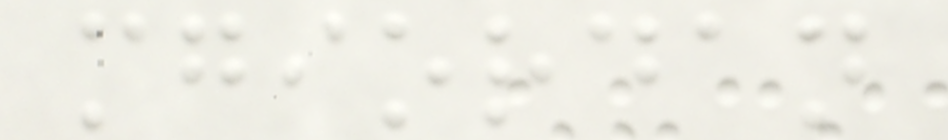mgiordan
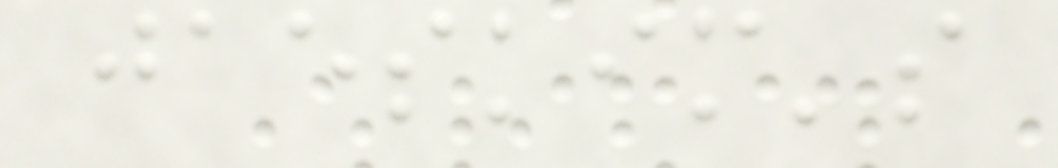jaeskim's
